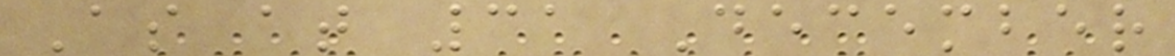As at 31 December
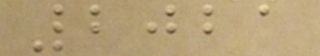2021
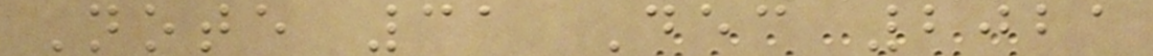Note 31 Dec 2021
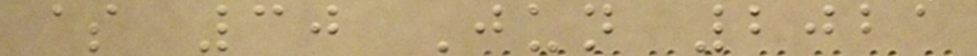$ 30 Jun 2021
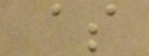$
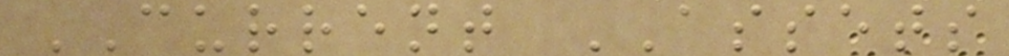CURRENT ASSETS
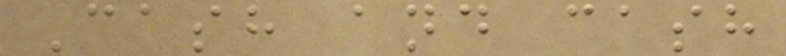Cash and cash
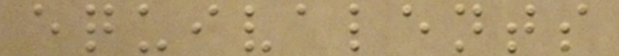equivalents
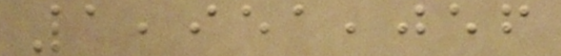1,951,056
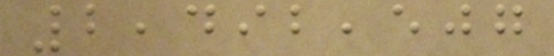2,492,507
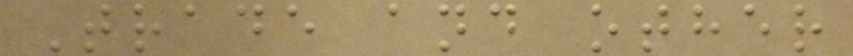Trade and other
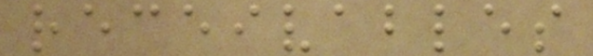receivables
